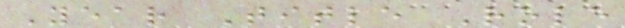Year Title Role
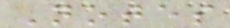Notes
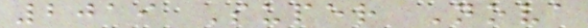2019 Super Nova
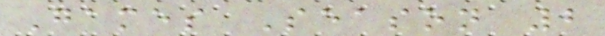Games Season 2
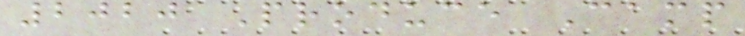2020 Produce Camp
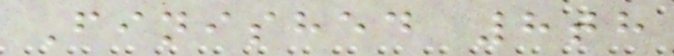Finished 8th
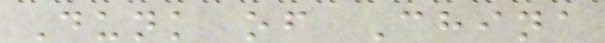Dunk of China
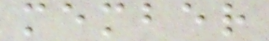member
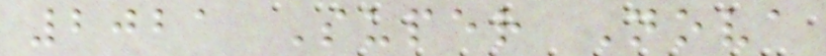2021 Super Nova
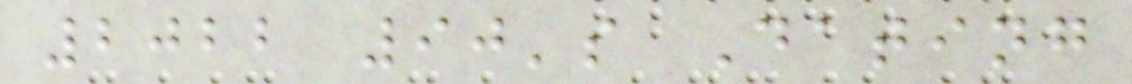2022 90's Dating
